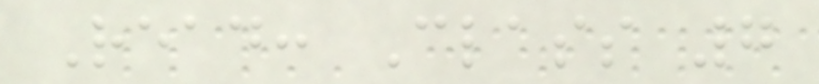Read: Class 7
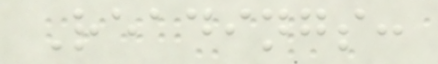Readings:
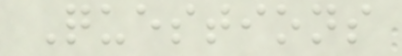Questions
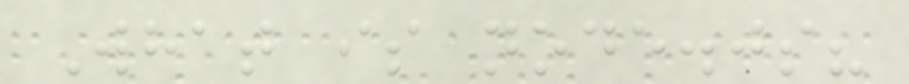What is node.js?
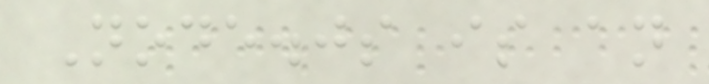Node.js is an
